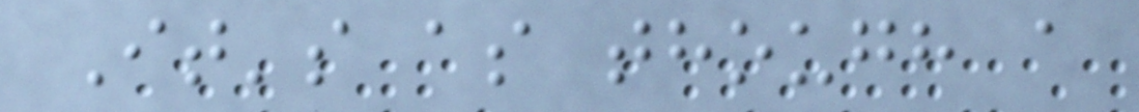It's as though a
